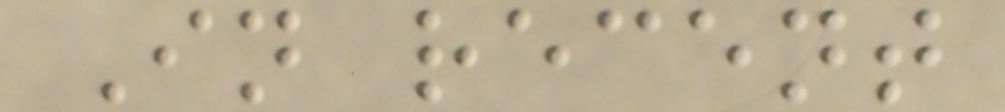In recent
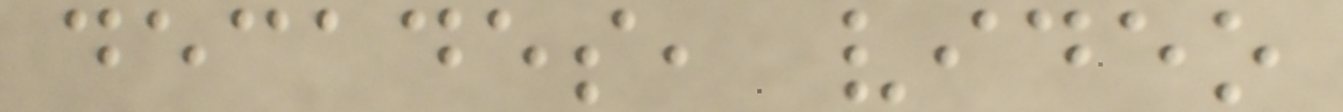decades, video
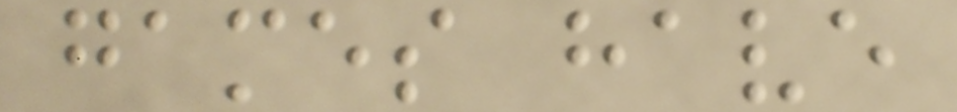games have
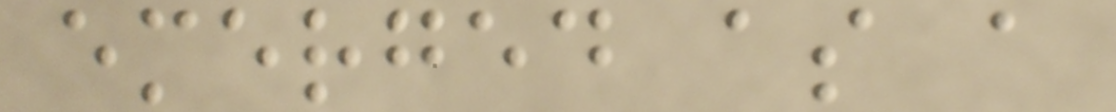emerged as a
